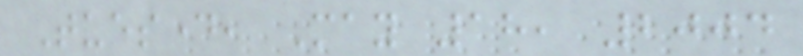Tuesday, May 18, 2004
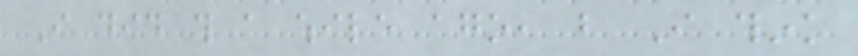I did this a while ago, but I think
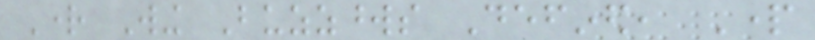Right Wing Buzzwords Defined, Part
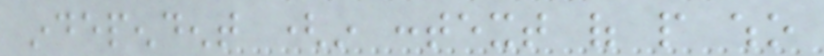independent (in context of people who
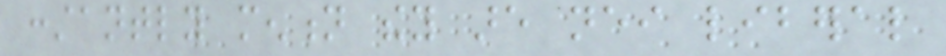constantly mention they are neither liberal
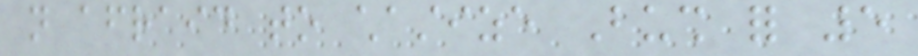not afraid to chastize Bush for 5
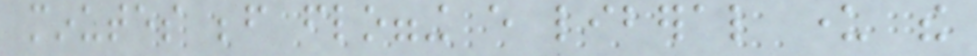minutes before flogging every liberal under the
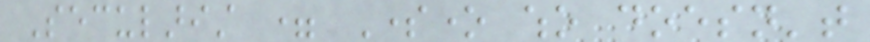Secularist = Someone who doesn't
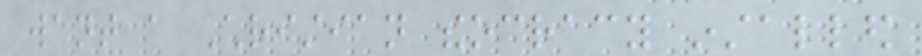want a Christian theocracy installed
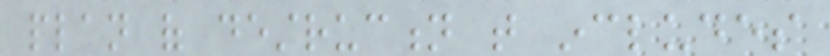plan of destruction that includes
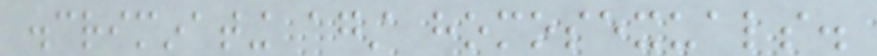discriminating against homosexuals.
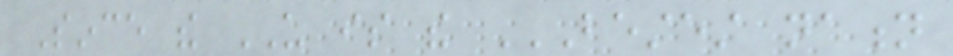Since the US is the BESTEST NATION
